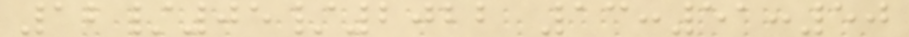12/05/2022 13:51:50
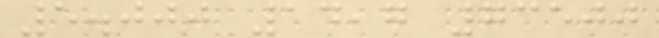5.000 14,7 73500
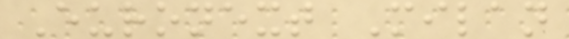Euronext Milan
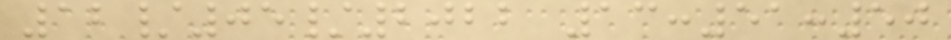12/05/2022 13:51:50
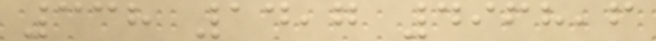338 14,7 4968,6
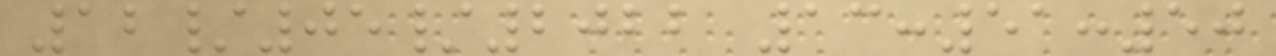12/05/2022 13:51:50
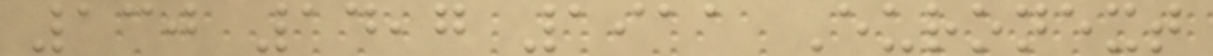130 14,7 1911 Euronext
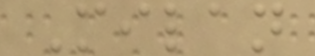Milan
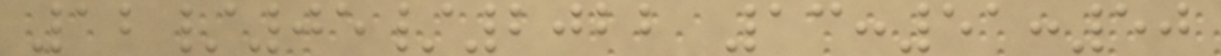12/05/2022 13:51:50
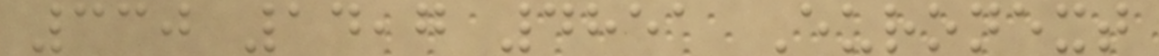330 14,7 4851 Euronext
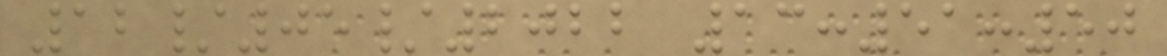12/05/2022 13:51:50
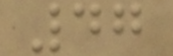47
